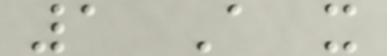1 A x
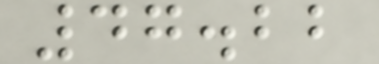47.22
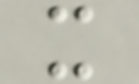x
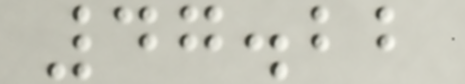47.22
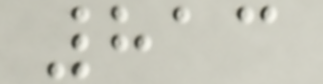813
